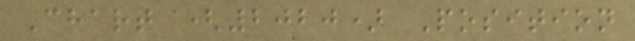Chart (2020) Position
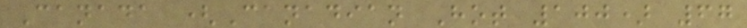Canada (Canadian Hot 100) 67
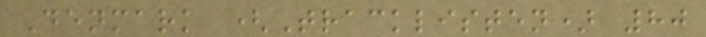Denmark (Tracklisten) 80
